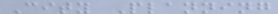City Planning
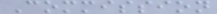Commission
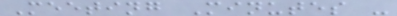Meeting Minutes -
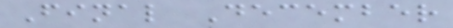Final December
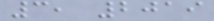3, 2019
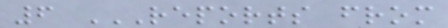6 REPORTS FROM
